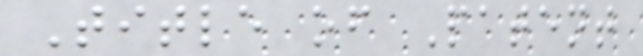Title of Patent
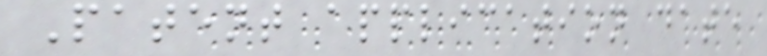Patent application date
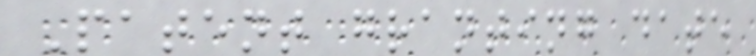Patent granting date
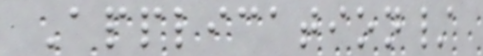Application/
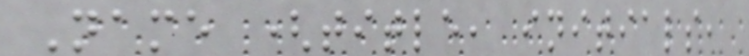Name (title, initials,
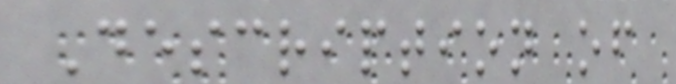Description of
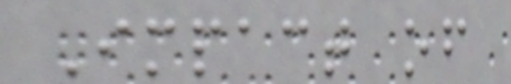Impact of
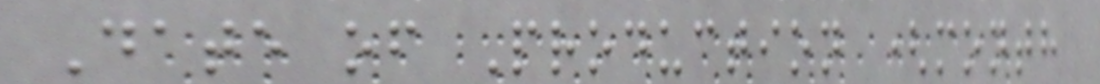Date of Production (month
